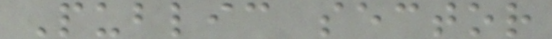Public sector
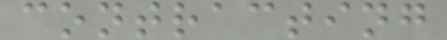contracting
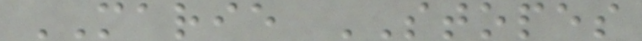MARIE STOPES
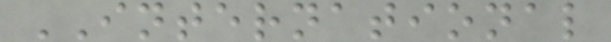INTERNATIONAL
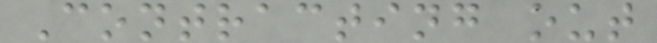Contracting out
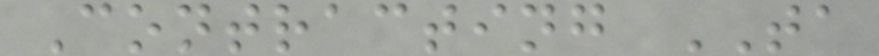Contracting TA
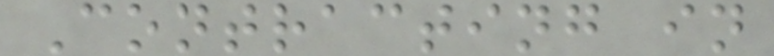Contracting in
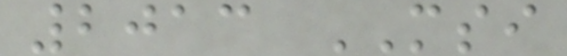2013 MSI
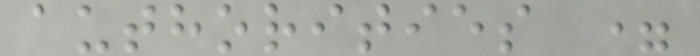authorities =
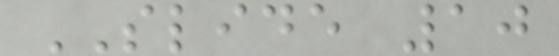SLIDE 10
